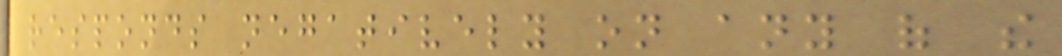responds negatively on any of the
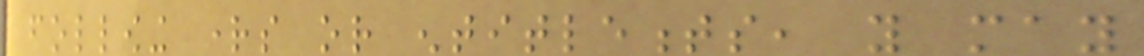following rights or entitlements, you may
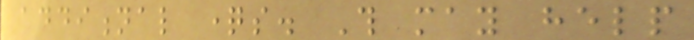additional questions. This may help
